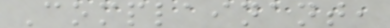Complainant,
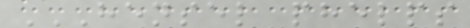HENSEL PHELPS
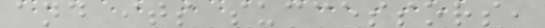and its successors,
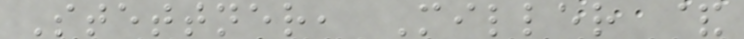Stettner, Miller &
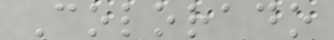Colorado
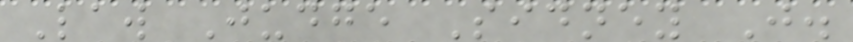Law Judge Sidney J.
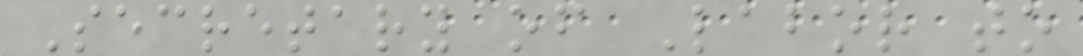Secretary of Labor to
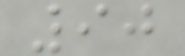90
